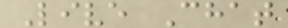Live Chat
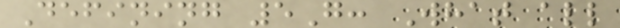Defining 5G: What all
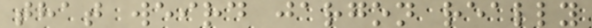that weird jargon really
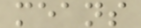means
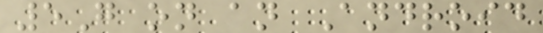5G on an Android
